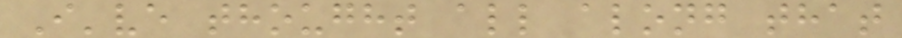I've thought all along that
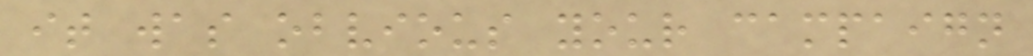it was obvious your campaign
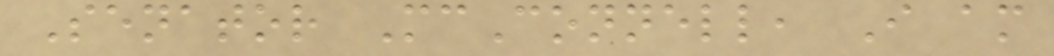Senator McConnell, I am
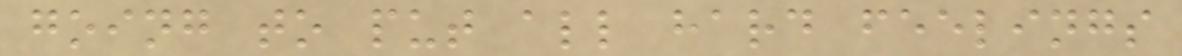going to put all hard feelings
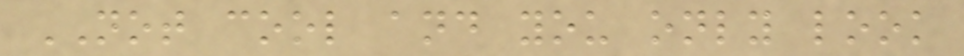NOT cool and you only look
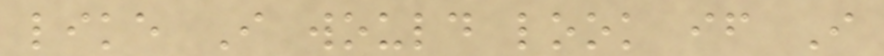like I would look if I
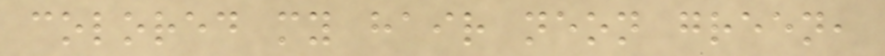colored my hair neon green,
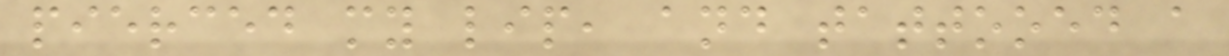pierced my lip, and tattooed a
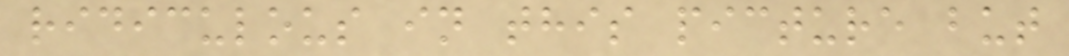ridiculous in this picture but
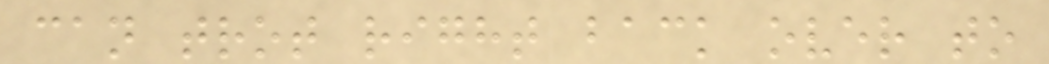can trot right back over to
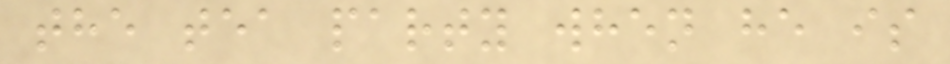the tea party when he is
